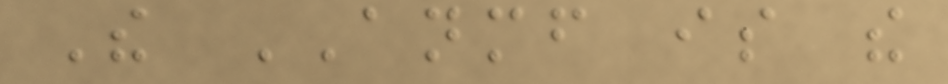The ANMF is the
